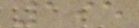195
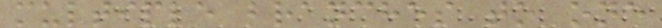multiple branches to one
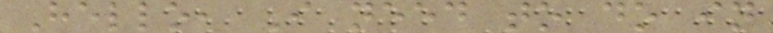Hello, I need to do in
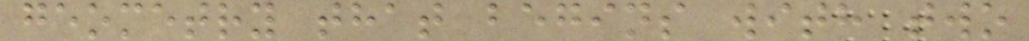geometry that begins with two
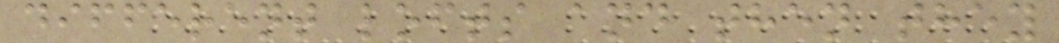different lofts and then they
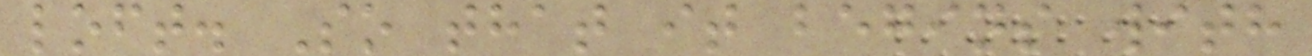loft. So that it begins with
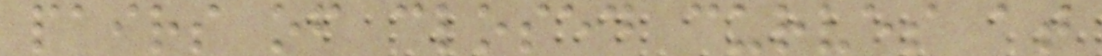pairs of closed curves at
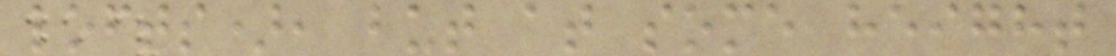lofts), but at some height
